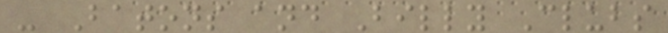- Batons and Billy Clubs
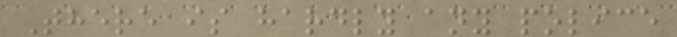There is hardly any police
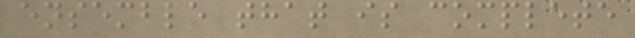ensemble that is complete
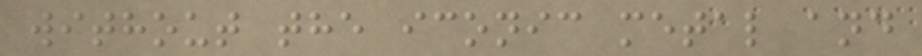without the iconic metal and
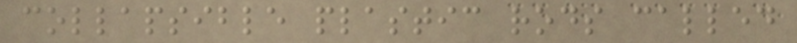collapsible plastic rods called
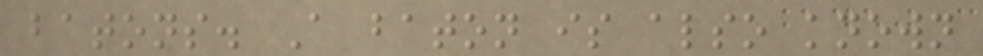batons. A baton is also known
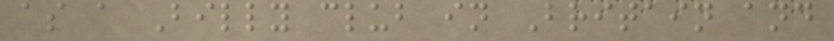as a Billy club in Britain and
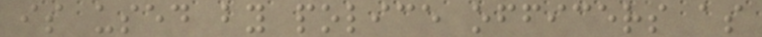is used by police officers as
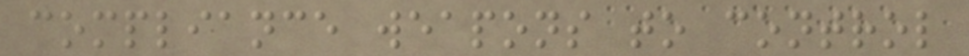compliance weapons to control
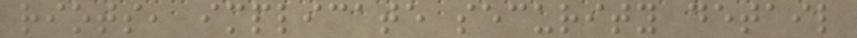riots, implicate security detail
